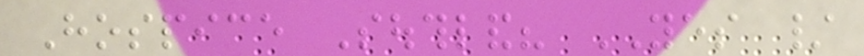Hospice Southland? YES /
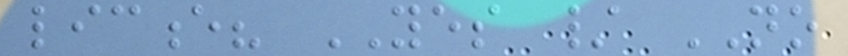licence? YES / NO
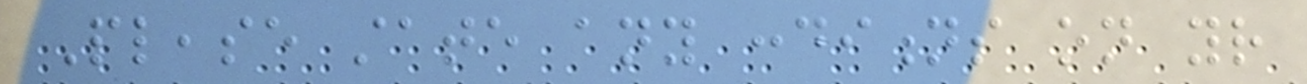Please state any conditions on your
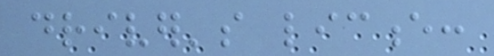driver's licence:
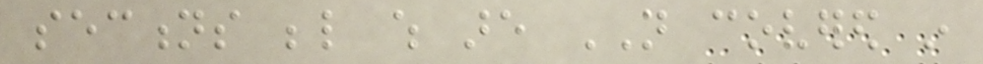sections below which are NOT covered in
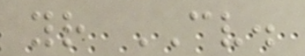your CV.
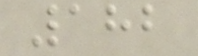182
